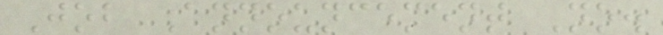Job Announcement No.
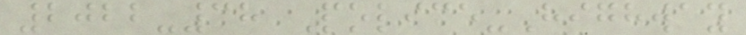2022-38 Police-Highway
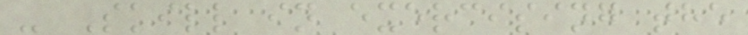- Skill in exercising the
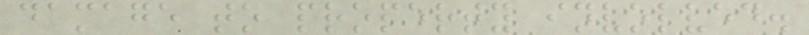damage to property involved.
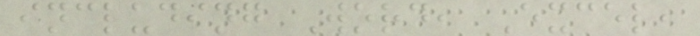including Word, Excel,
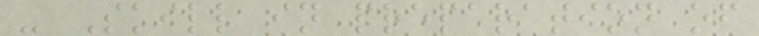- Skill in preparation of
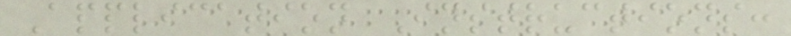Application Instructions:
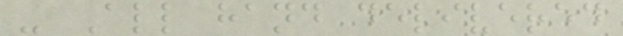- All hand delivered
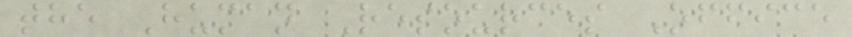the Human Resources Office
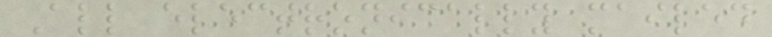All electronically mailed
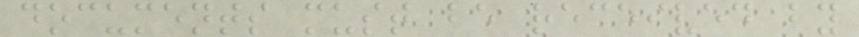documents must be received by
